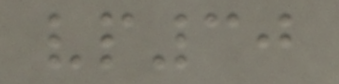vp30
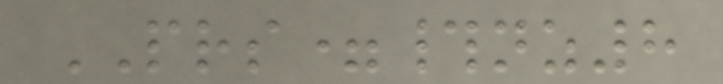PRS=#nz8
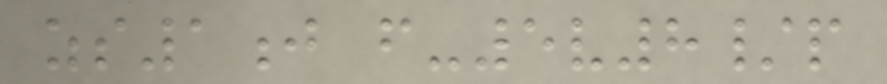zs1j f-5v8/p
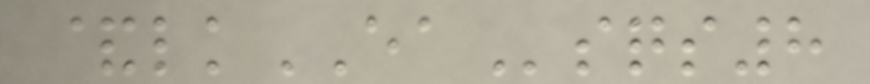&lkEAsqs8
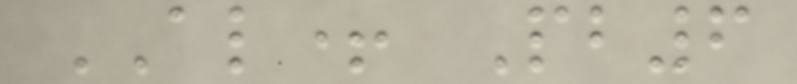AL+ Pb6
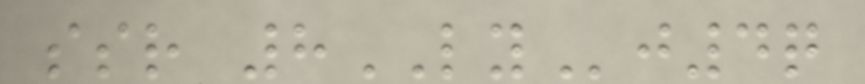ssr 8LYj4q
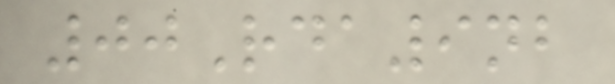00Rda9nb
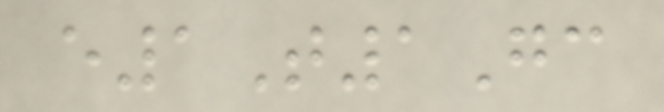e1T1Gc
